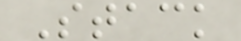Stack
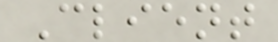Client
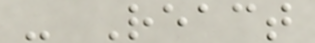- React
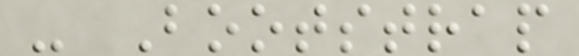- Bootstrap
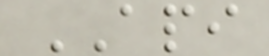API
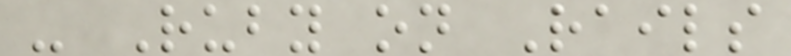- Ruby on Rails
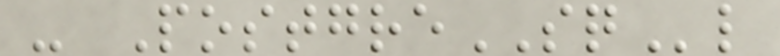- PostgreSQl
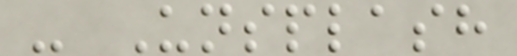- Unsplash
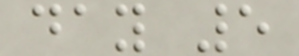day 5
